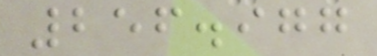256.977
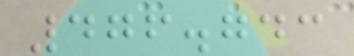476.743
